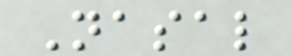Nasal
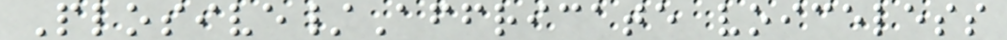Plosive/Affricate voiceless
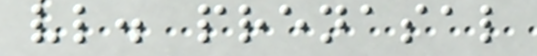vl. prenasal
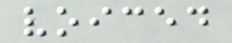voiced
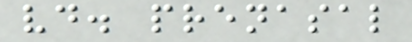vd. prenasal
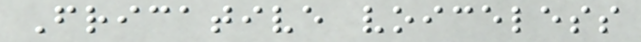Fricative voiceless
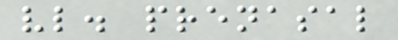vl. prenasal
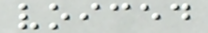voiced
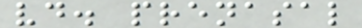vd. prenasal
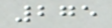275
